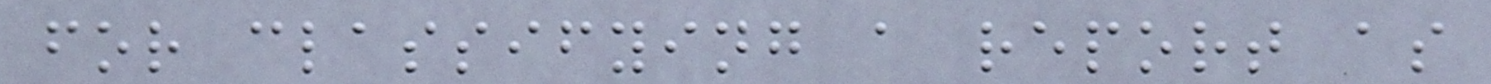for classifying a report as
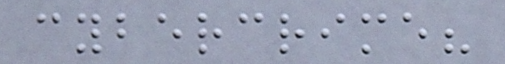cybercrime?
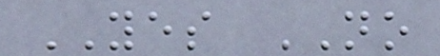YES NO
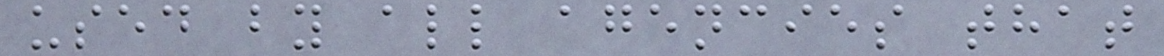used by all agencies that
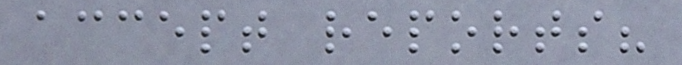accept reports?
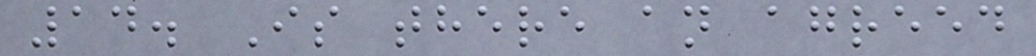14. Is there an agreed
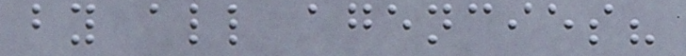by all agencies?
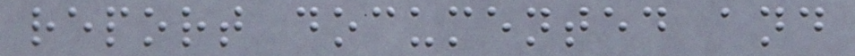report documented and
